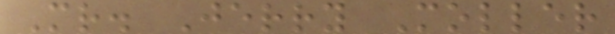Mr. Jerry Moller
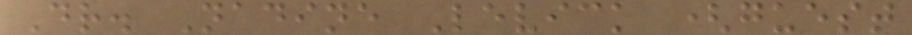Dr. Nadine Levick (guest
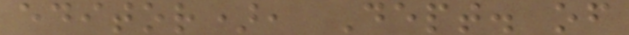editor), Dept. of
